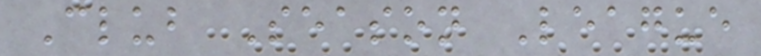Club Season League
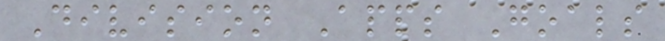Division Apps Goals
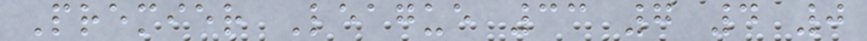Premier League 33 7 4 0
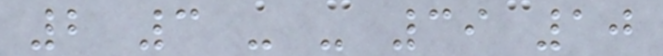2 3 - - 39 10
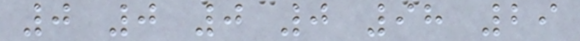0 0 0 0 98 29
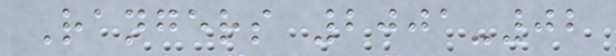Rangers 2001-02
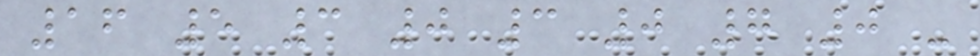16 5 3 0 3 0 7 0 -
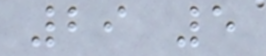29 5
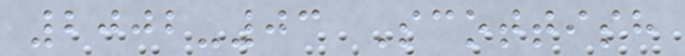2002-03 Scottish
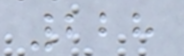228
